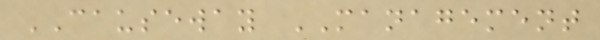CAUSEWAY MANAGEMENT
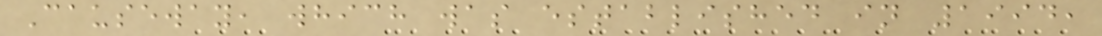Causeway, which was established in 1994,
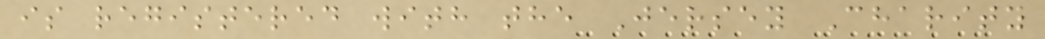is registered with the Jersey Charity
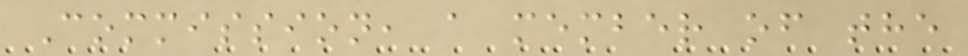Commission, a member of the
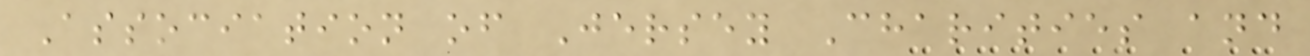Association of Jersey Charities and
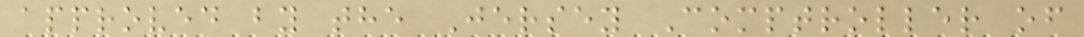approved by the Jersey Comptroller of
